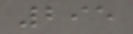295
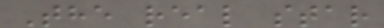The real star
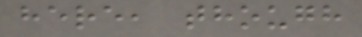here, though
